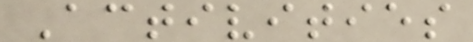Activities
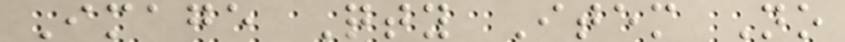Image Qty Item No
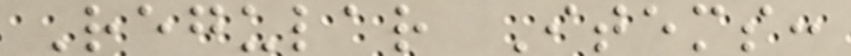Regular Items:
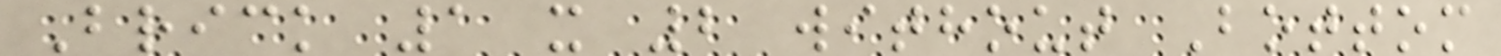Brick 1 x 2 without Bottom
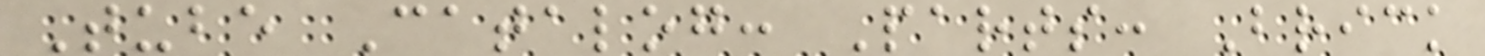Tube Catalog: Parts: Brick
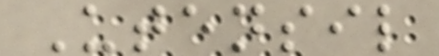Utensil
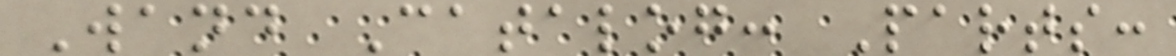Wand Catalog: Parts:
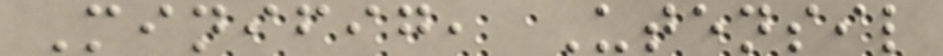Minifig, Utensil
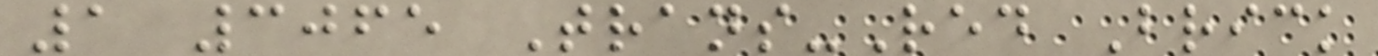1 3065 Trans-Red Brick
